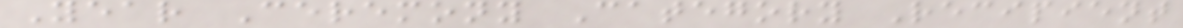Year Ceremony Category Recipient
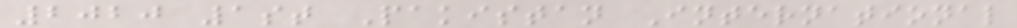2020 1st Pakistan International
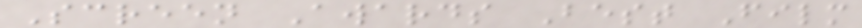Screen Awards Best Film
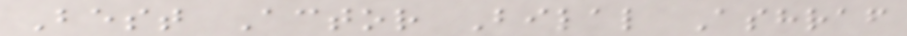Best Actor Bilal Ashraf
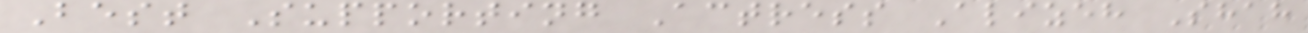Best Supporting Actress Alizeh Shah
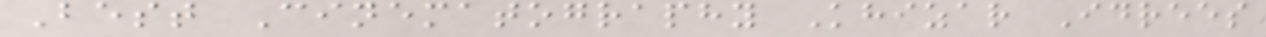Best Cinematography Khizar Idrees
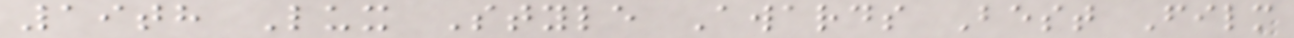19th Lux Style Awards Best Film
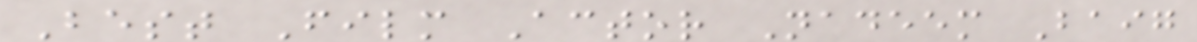Best Film Actor Nadeem Baig
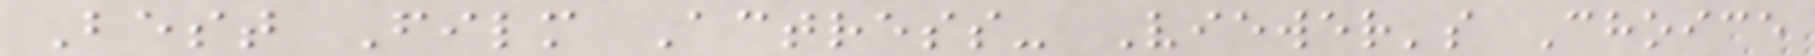Best Film Actress- Viewer's Choice
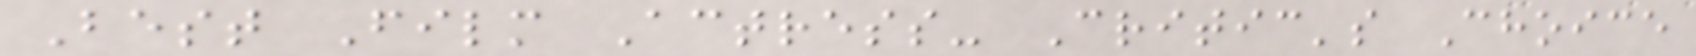Best Film Actress- Critic's Choice
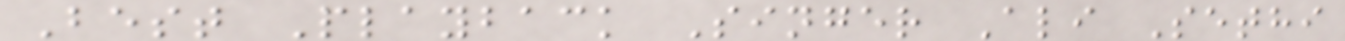Best Playback Singer Ali Sethi
